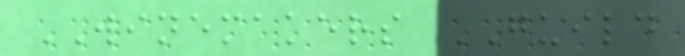WINEMAKERS GUILD
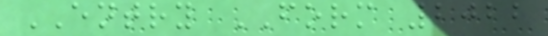ENTRY FORM 2022
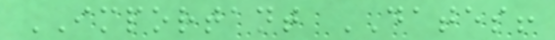IMPORTANT DATES!
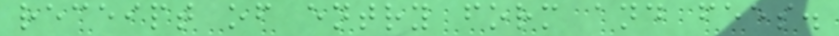receipt of entry form and fees.
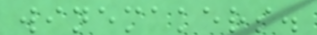winemakers.
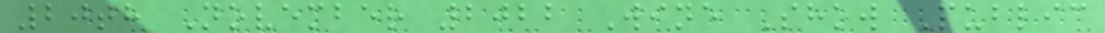20th November 2022 Wine Show Public
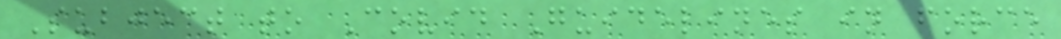Subject to Covid Guidelines in force
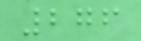276
